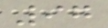97
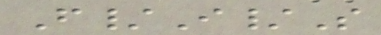F/I/S
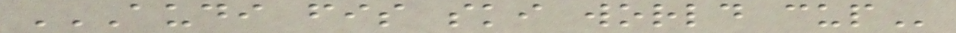AUDI FIS SKI WORLD CUP
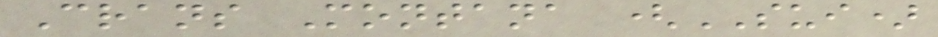Crans Montana (SUI)
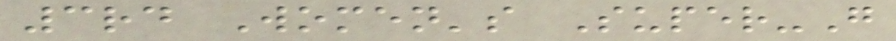3rd Women's Super-G
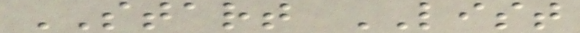START LIST
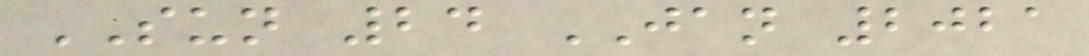SUN 24 JAN 2021
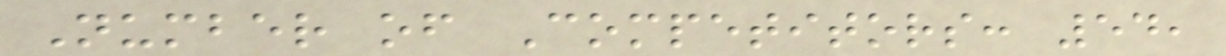Number of Competitors: 54,
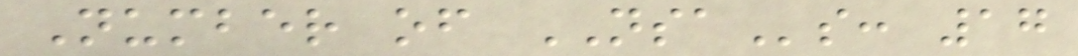Number of NSAs: 17
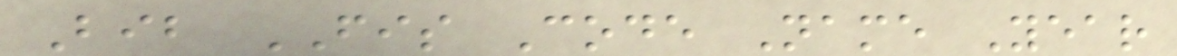Bib FIS Code Name Year
